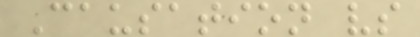Causation vs
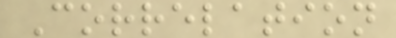Correlation
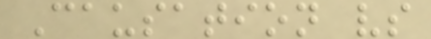Causation vs
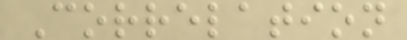Correlation
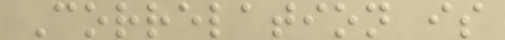Correlation is
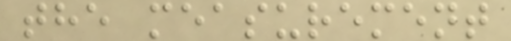the measurement
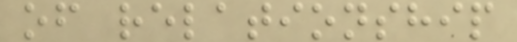of relationship
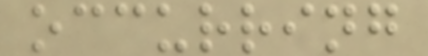occurring
